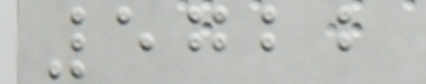5722
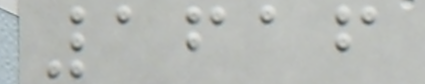1616
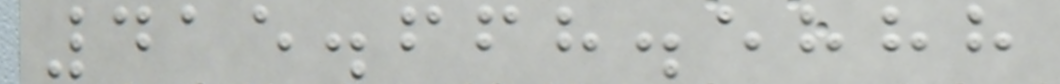415.668.5888
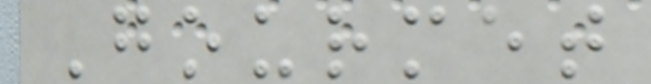Gourmet
